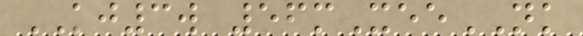KJ3w 56mXeeNK
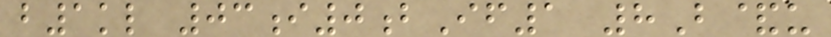b1kl 03i0bIf1 8B&u
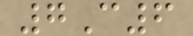7C6
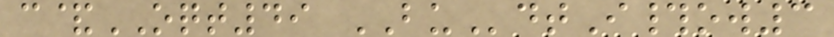c&OQT49 BUdtI#ow3
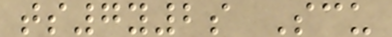ts7y2s Scu
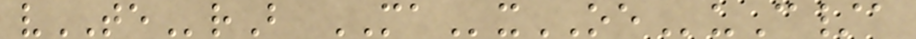vTErB MAxOEuC/a
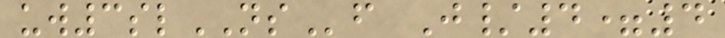uw3slNSf J/4=4
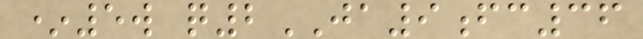*5w q2JA9fc36
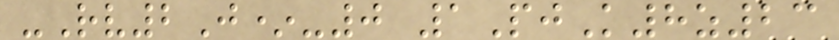-Rv2J*-0 1PjK8z23
